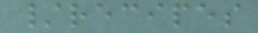/recipes
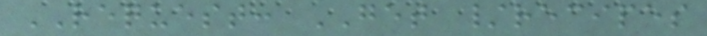REQUEST: GET /recipes
